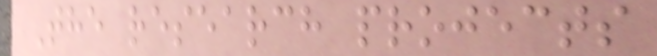The research projects
